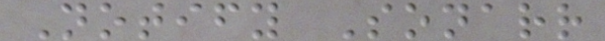Notify Sonarr
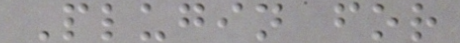Plugin for
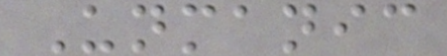Unmanic
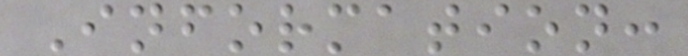Information:
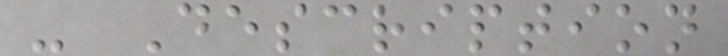- Description
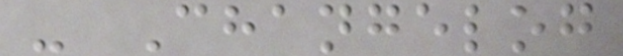- Changelog
